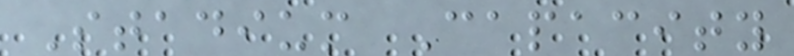Stadium Capacity
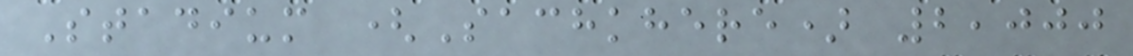Stadium (Sachkhere) 2,000
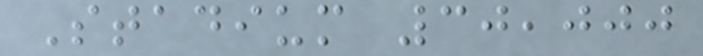Stadium 30,000
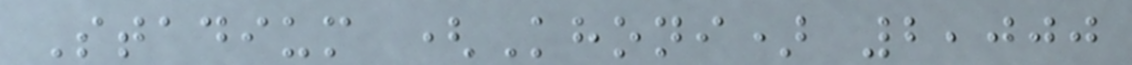Stadium (Khoni) 2,000
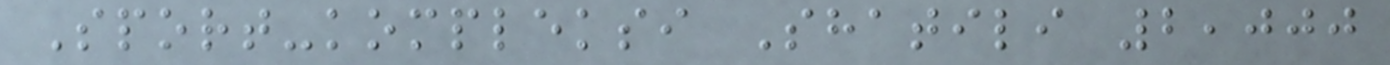Sport-kompleksi Shatili 2,000
